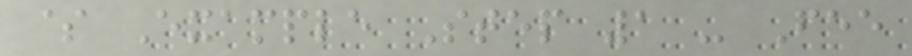$ Example Step 1 - Fee
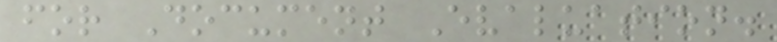for Document Evaluation.
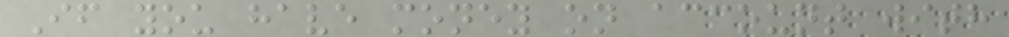If you have money on account with
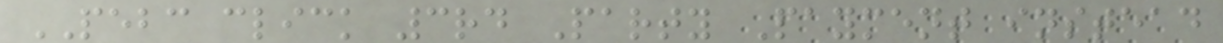PEBC click 3rd Party Payment instead
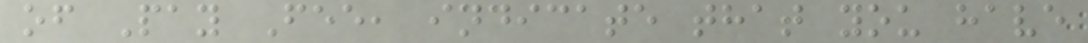of Pay Fee, indicate that you have
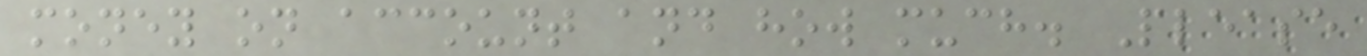money on account and how much. Please
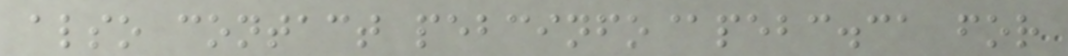also contact pebcinfo@pebc.ca for
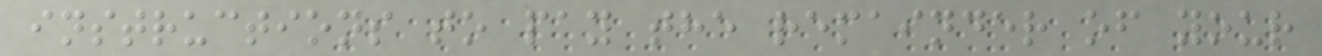instructions to pay the remainder of your
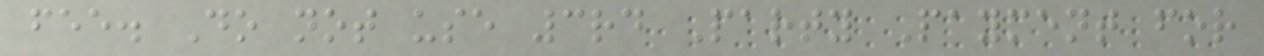fee. Do not use 3rd Party Payment for
